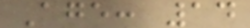Age: 14
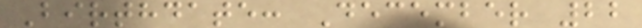Birthdate: December 22
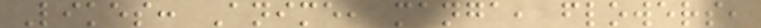Likes: Anime, manga, flowers,
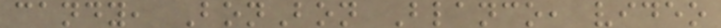candy, BonBon Blanco, video
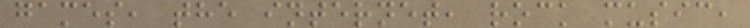games, the internet, rock music,
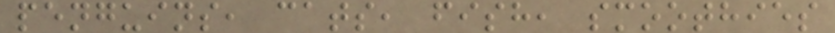penguins, cats, fish, smoothies
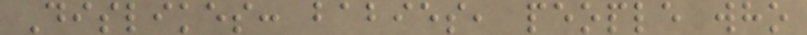Dislikes: babies, people who
